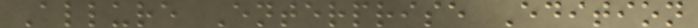Allure Enterprise Edition
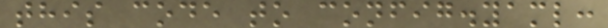this code to config.yaml:
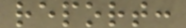report:
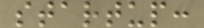startup:
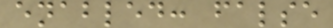enabled: false
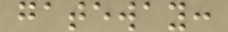gateway:
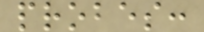probes:
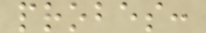probes:
